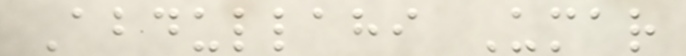Abdullahi Umar
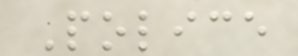Police
